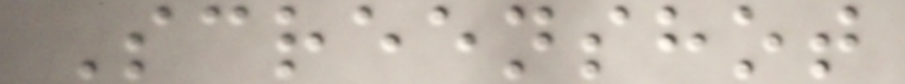Screenshot
